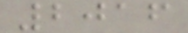2016
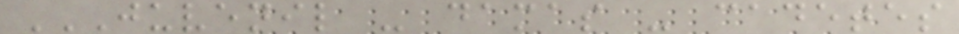JUVENIL - DAMAS - CADETES
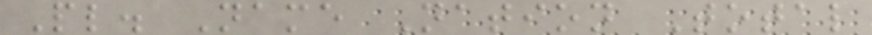Pl. Name Nation Total
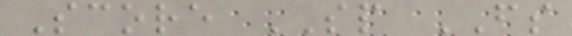Score SP FS
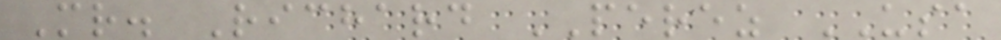Mr. Richard PEREZ USA
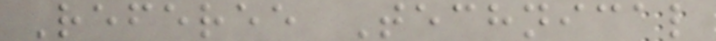Referee Technical
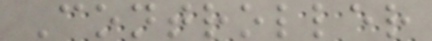Controller
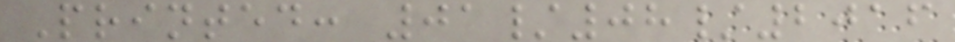Printed: 01/08/2016
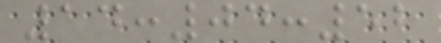14:04:52
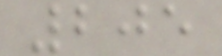205
